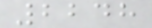2248
